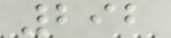292
